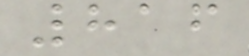816
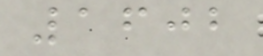1602
